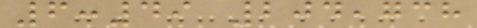6:49 204,738
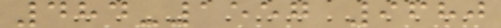484-1557 9680
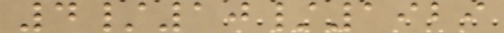4/10/1929
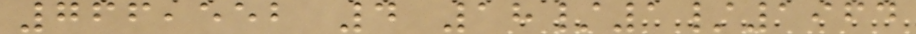766,552 4 18/1/1964
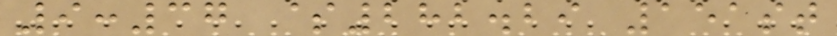9:37 $282.29 151st
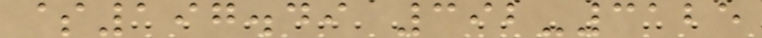$197.49 392-3125
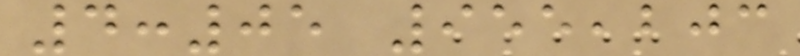4:05 955,203
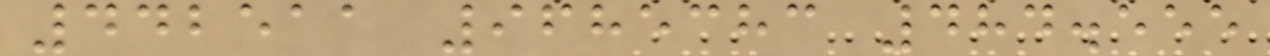442511 9685383 484.555
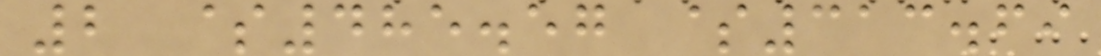2 $485.57 $313.69
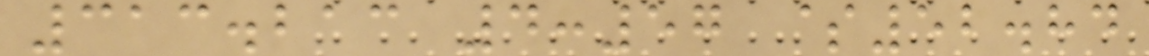313.213 4:57 $52.84
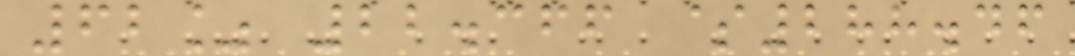62% 22.366 $288.46
